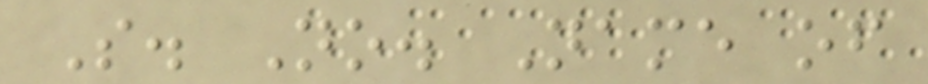S. No. Name of
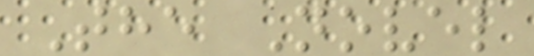The Novel
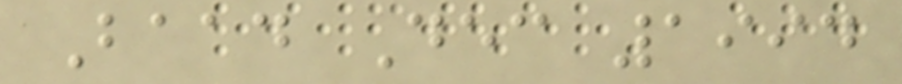Baad Dec 1994
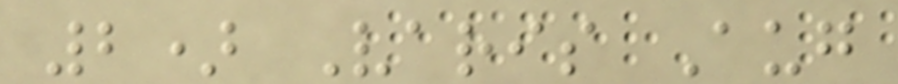2) Varis Aug
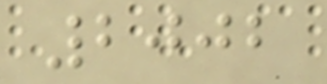2002
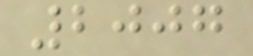2007
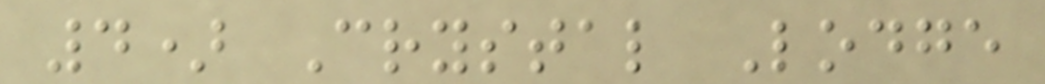4) Crystal Lodge
